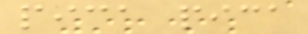pica pica
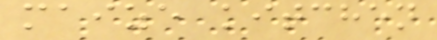maize kitchen
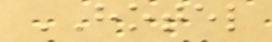HOTEL
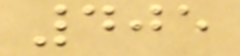405
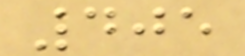405
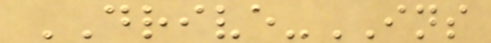DRIVE-INS
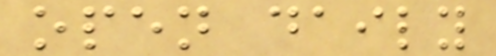open daily
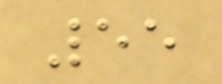55
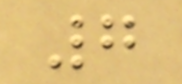7
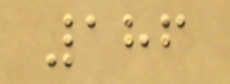186
